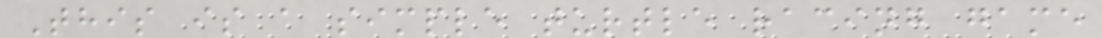This is a simple turtle racing game
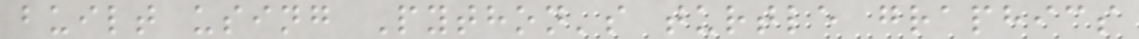built using Python's turtle graphics
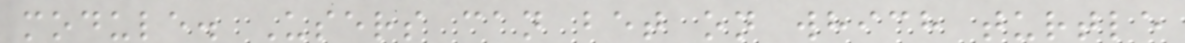module. Users can bet on which turtle
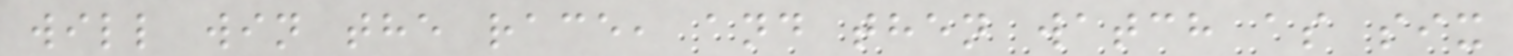will win the race, and then watch as six
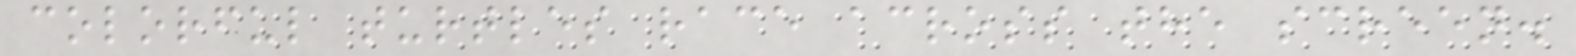colorful turtles race across the screen.
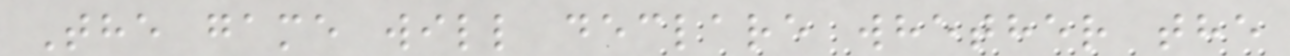The game will declare whether the
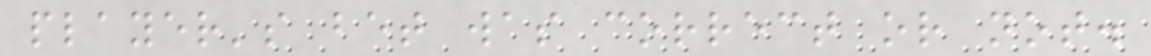player's bet was correct or not.
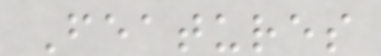Features
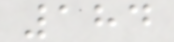184
